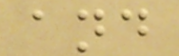and
